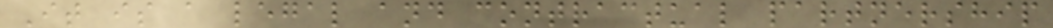It is a legal and contractual partnership
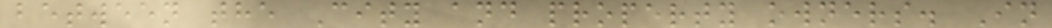between the City and property owners. In
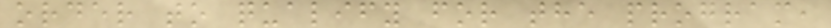order to qualify for the program,
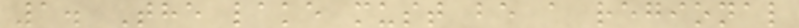1. The lake must be a regional
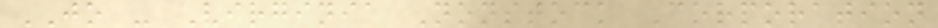JO - Virginia Nonstock Corporation
